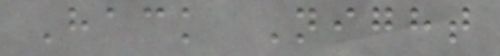Hack Night
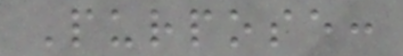Purpose:
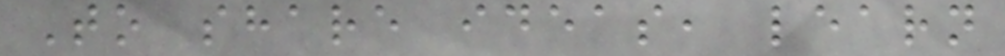To share ideas, learn
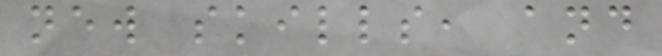new skills, and
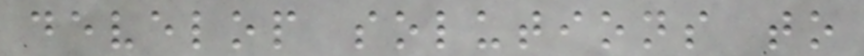develop solutions to
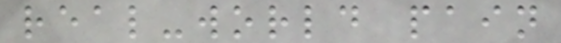real-world pain
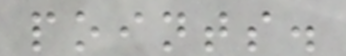points.
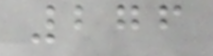276
